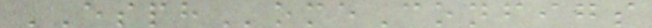ESPHomeConfigs
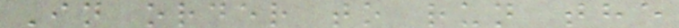In order to run the
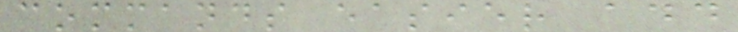commands easier add
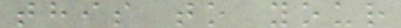this to your
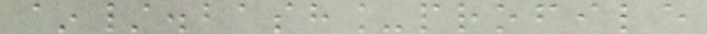~/.bash_profile
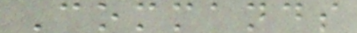Commands
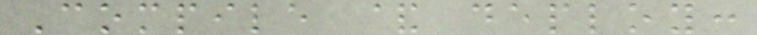Compile & deploy:
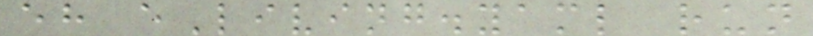eh eLiving.yaml run
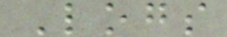Logs
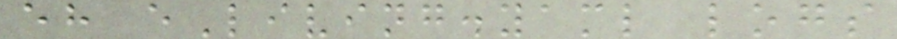eh eLiving.yaml logs
